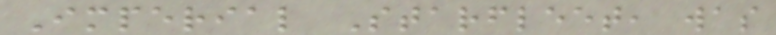Imperial Starfleet, was
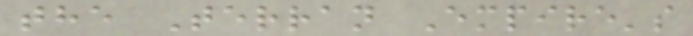the Terran Empire's
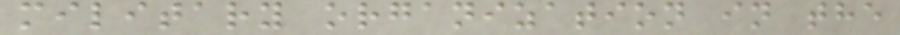military organization in the
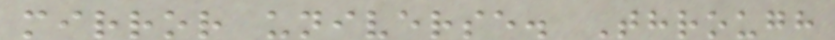mirror universe. Through
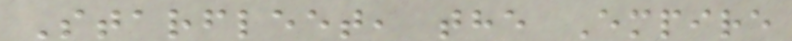Starfleet, the Empire
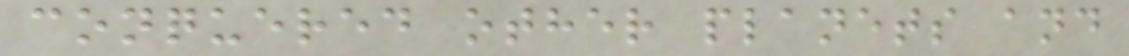conquered other planets and
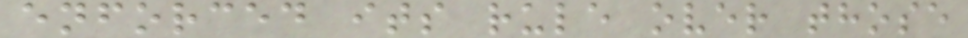enforced its rule over those
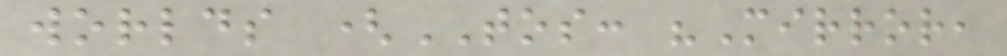worlds (TOS: "Mirror,
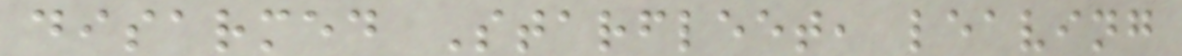disarmed Starfleet, leaving
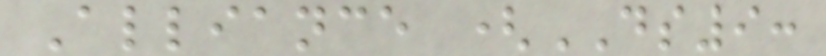Alliance (DS9:
